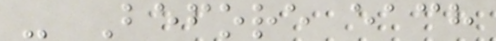- Before each
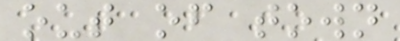out of town
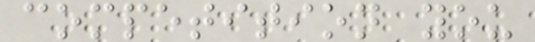competition you
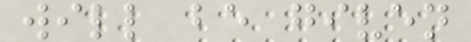will be given
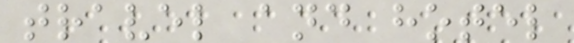travel and hotel
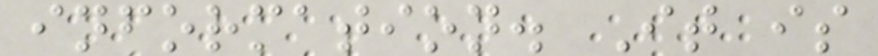information. It is
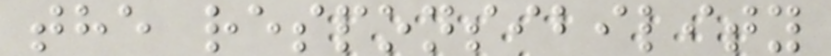the responsibility
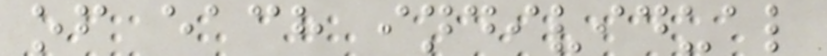of each individual
